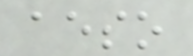aeso
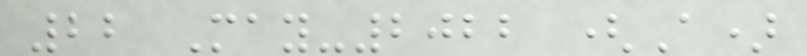22 May-2022 (A)
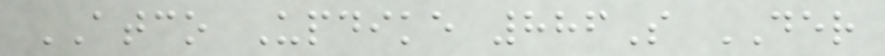ATCO Updike 886S DER
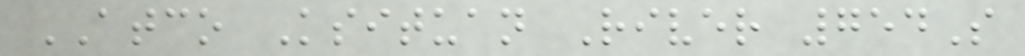ATCO Ksituan River 754S
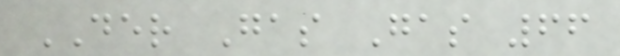DER Gas Gas 66
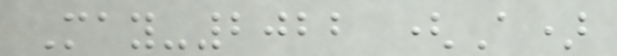May-2022 (A)
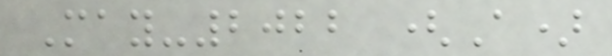May-2022 (A)
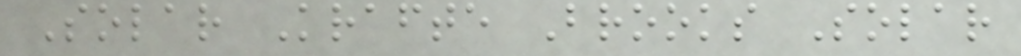Solar Krafte Brooks Solar
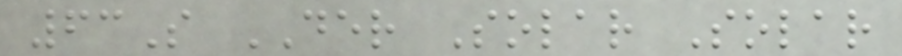63S DER Solar Solar
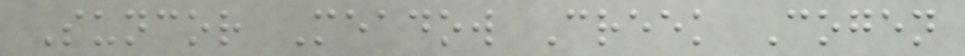Suncor Meadow Creek Cogen
